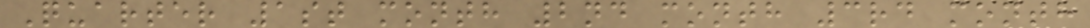Quarter 1st month 2nd month 3rd month
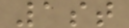1st
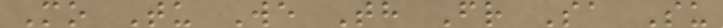Mo Tu We Th Fr Sa Su
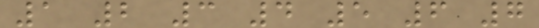1 2 3 4 5 6 7
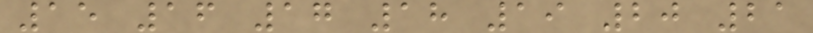15 16 17 18 19 20 21
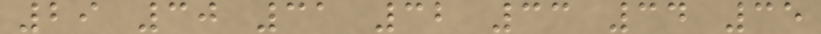29 30 31 32 33 34 35
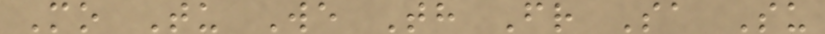Mo Tu We Th Fr Sa Su
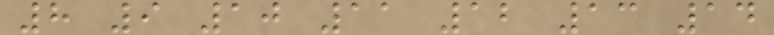8 9 10 11 12 13 14
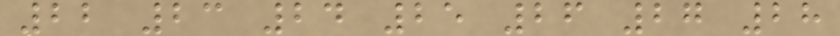22 23 24 25 26 27 28
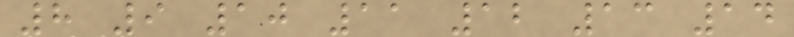8 9 10 11 12 13 14
